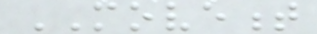MOVEMENT
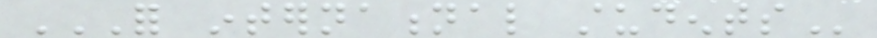FOR INTERNATIONAL STUDENTS
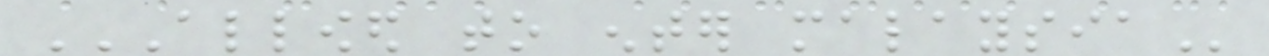ALLOWED TO ENTER MALAYSIA
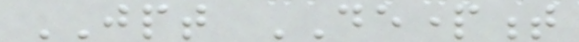JPT DEPARTMENT
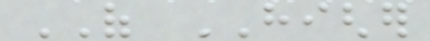OF HIGHER
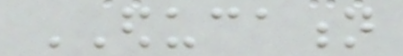EDUCATION
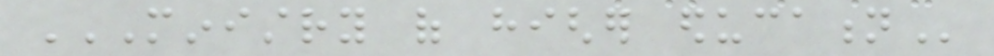MINISTRY OF HIGHER EDUCATION
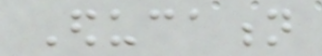Education
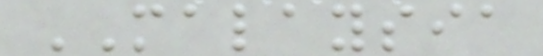MALAYSIA
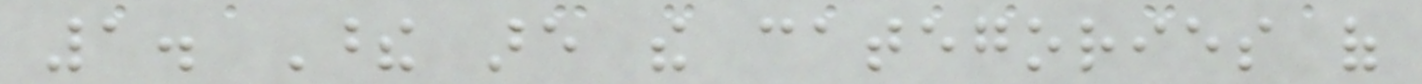1. These are the categories of
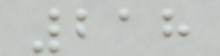218
